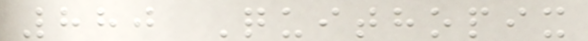880 Quithopix
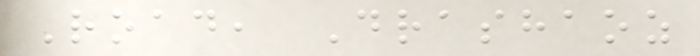Road, Drashaoz
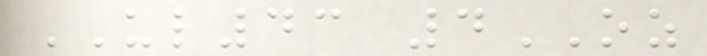UL43 4OZ
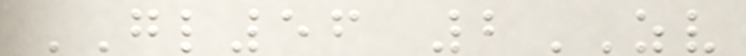GL56 2ZV
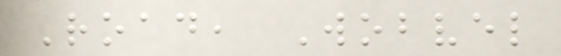Road, Wobvel
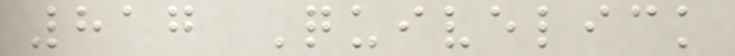817 Quivelick
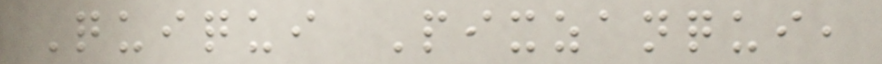Quiqui Pixzanqui,
